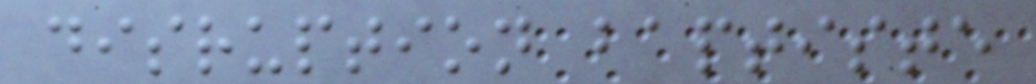disruption baptiste
